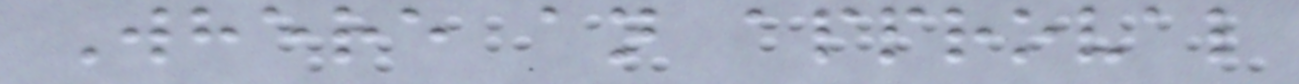Where an approval
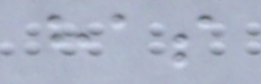has
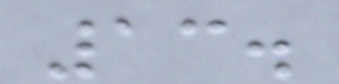13.
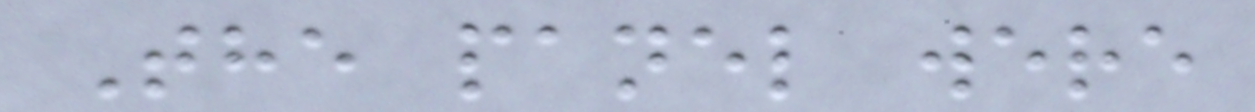The panel were
